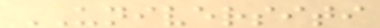UNIVERSITI
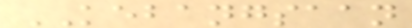KEBANGSAAN
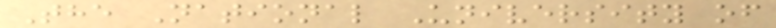The National University of
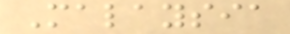Malaysia
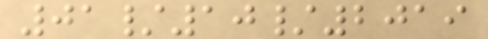01/10/2019
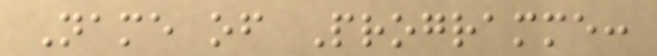Name of Programme:
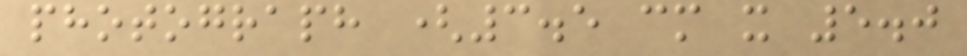photograph (3.5 cm x 5.0
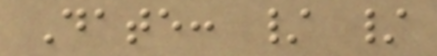Date: / /
